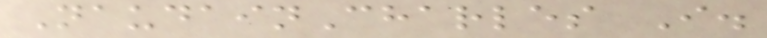NaudainCharles I.
